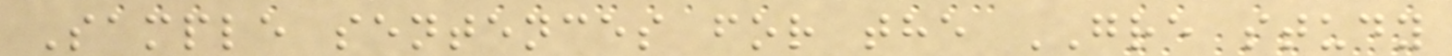Sample sentences for the GRE study
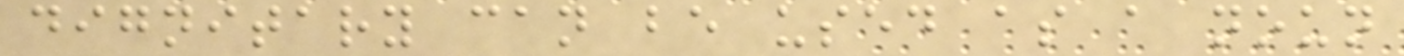dignitary can be used as a noun
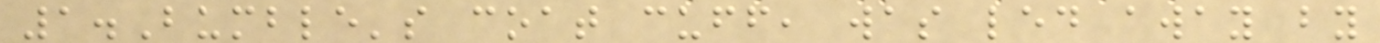1.Bumble's coat cuff, was led away by
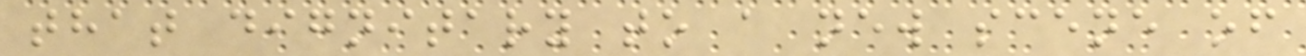that dignitary to a new scene of
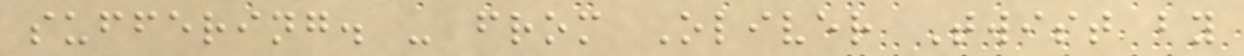suffering. - from Oliver Twist by
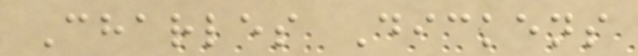Charles Dickens
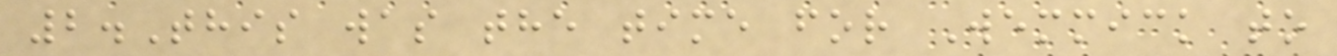2.This was the time for Wemmick to
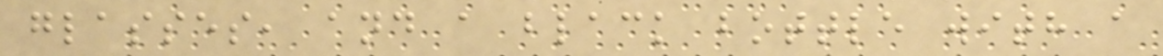glasses, and a black bottle with a
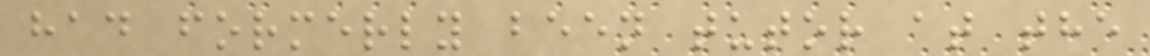had formerly been tutor at the
